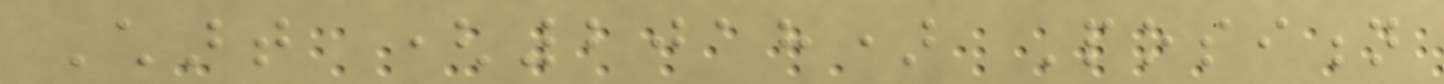Chart (2018) Position
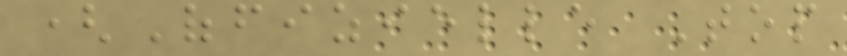(Offizielle Top
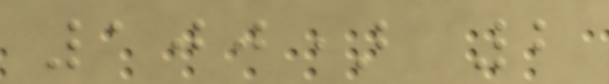100) 2
